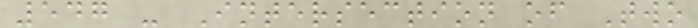547 - Intersection of Two
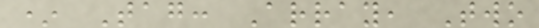* Tag: Array, Two
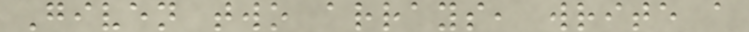Given two arrays, write a
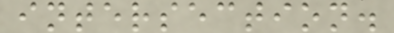intersection.
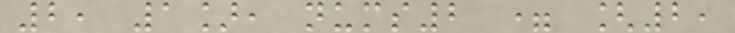2, 1], nums2 = [2,
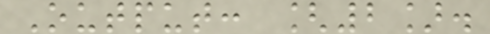Output: [2].
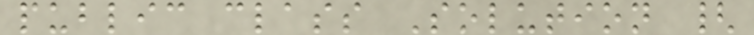public class Solution {
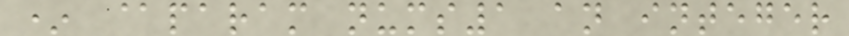* @param nums1 an integer
